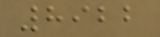8922
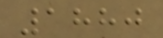1880
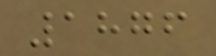1876
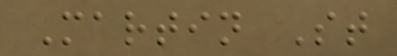Martin St
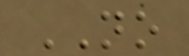NO
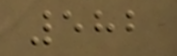582
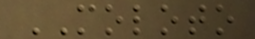MOLOTO
